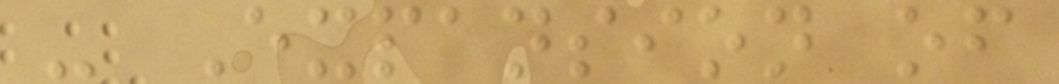- Expansion of
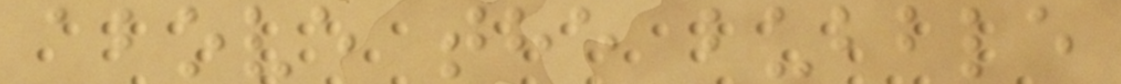above the bubble
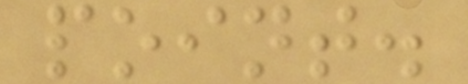point.
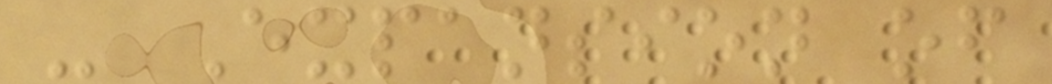- Expansion of
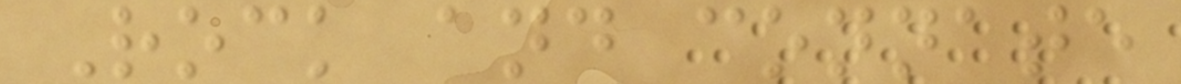Rock and connate
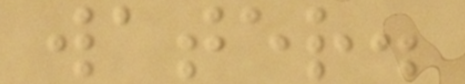water.
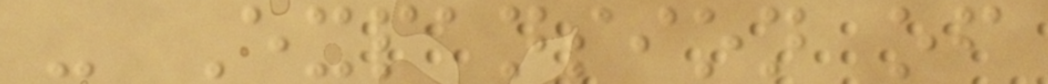- Expansion of
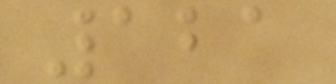121
